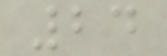24
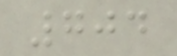704
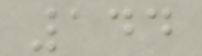144
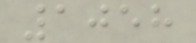1058
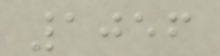1056
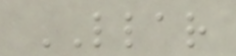LLAR
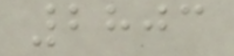2803
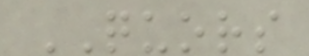QUORS
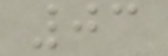03
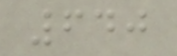640
